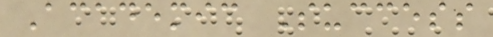Academic Success
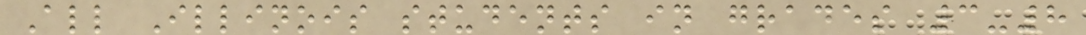All Illinois students in grades 3-8
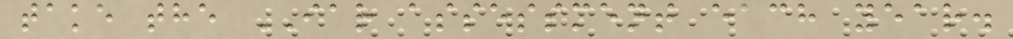take the IAR assessment each year.
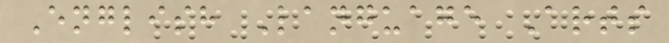English Language Arts
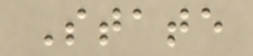State
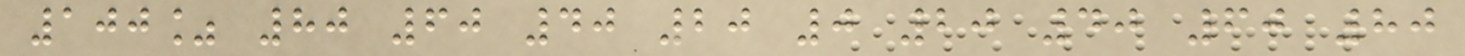100% 80 60 40 20 0 20 40 60 80
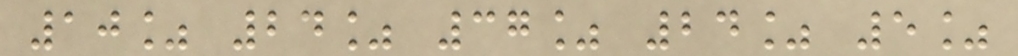10% 24% 37% 24% 5%
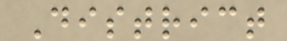District
